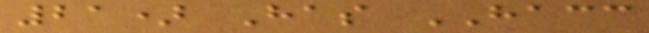21) Has HACC
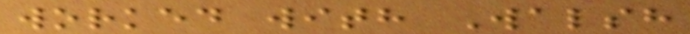worked with Walsh
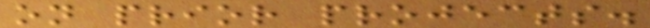on prior projects.
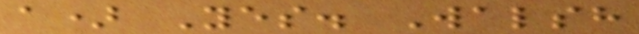a) Yes. Walsh
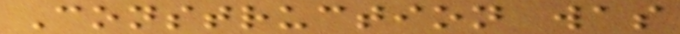Construction was
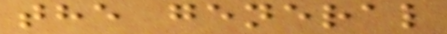the general
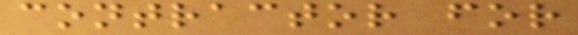contractor for
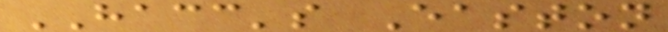HACC's Easton
